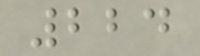224
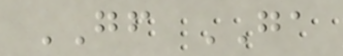GF GA
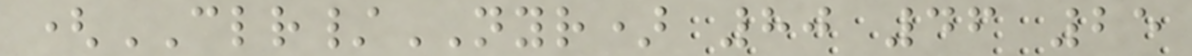(CLR/NYR) 80 46 25
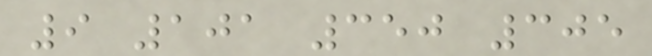9 101 350 305
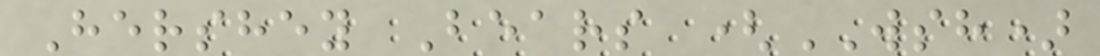Hershey Bears (WSH)
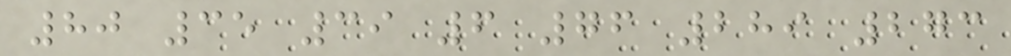80 35 39 6 76 289 273
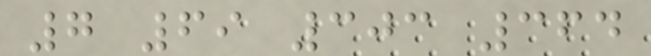7 69 303 364
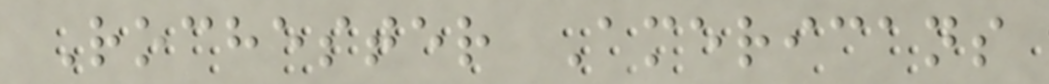Rochester Americans
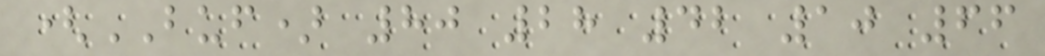(BUF) 80 28 42 10 66
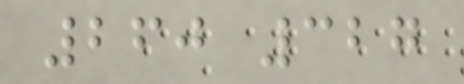260 327
